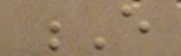E
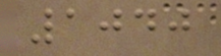1040
